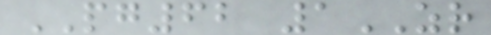PG62 1ZR
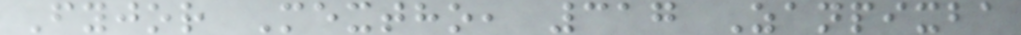Fyjor Mextho, 317 Zanpixba
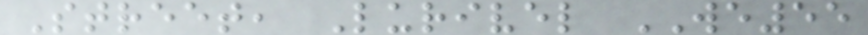Street, Lurivel WE55
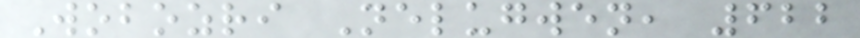Wobozri Nelugwen, 622
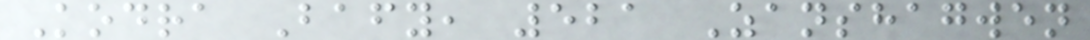Kodra Bafy, 521 Zanshagwen
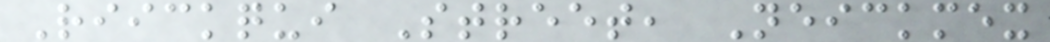Riickqui Street, Neickmex
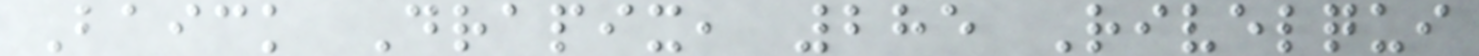Baick Drapix, 285 Rivelqui
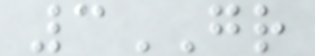3GR
